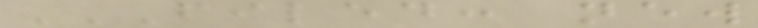FILED: NEW
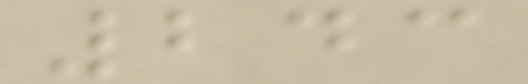243
